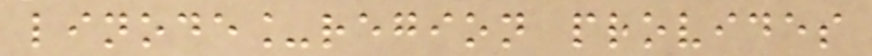linode_region provides
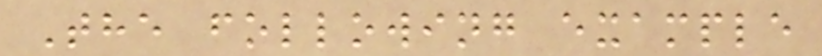The following example
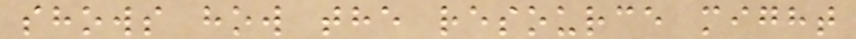shows how the resource might
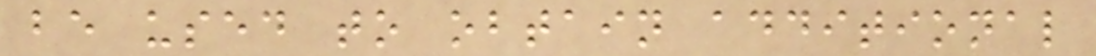be used to obtain additional
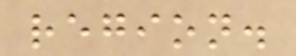region.
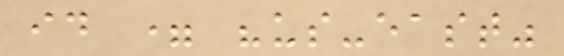id = "us-east"
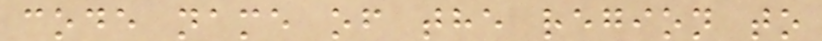code name of the region to
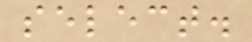select.
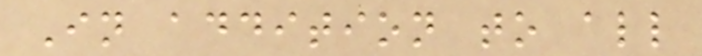In addition to all
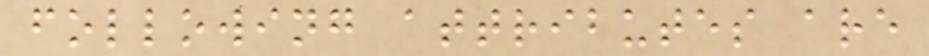following attributes are
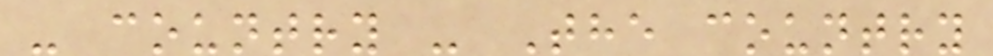- country - The country
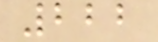222
